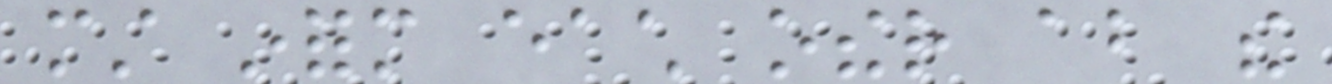must inform each other about the
